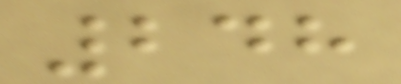248
